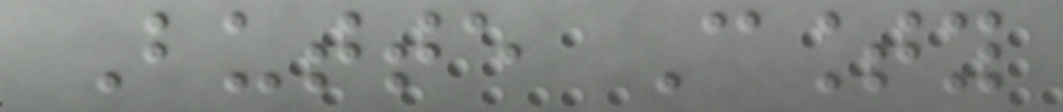Butte County
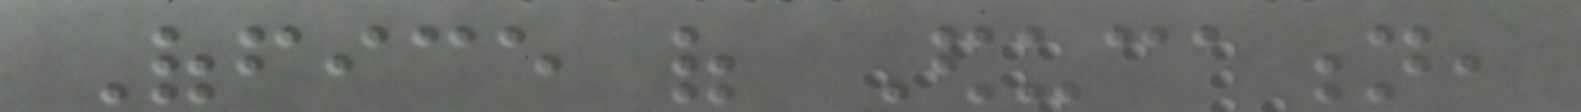Office of Education,
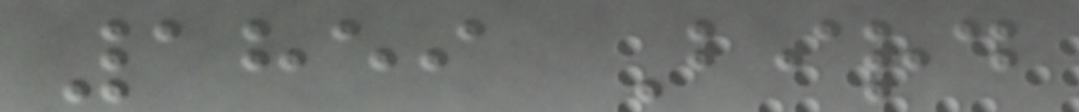1859 Bird
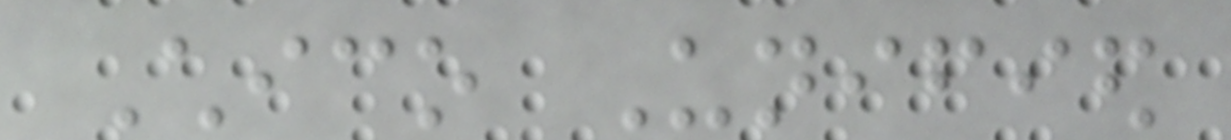Chico Unified
